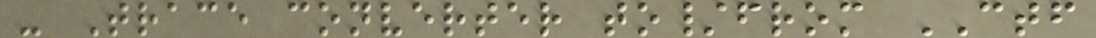- Trace converter to/from CTF
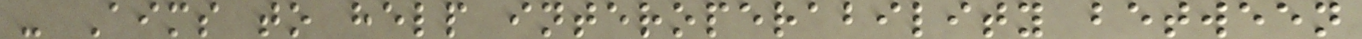- Aims to help interoperability between
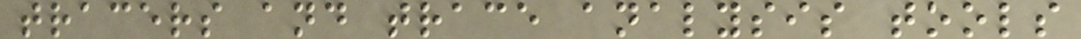tracers and trace analysis tools
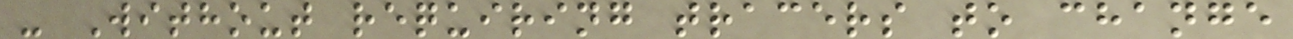- Without requiring tracers to change
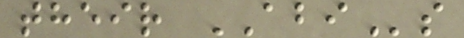their ABIs
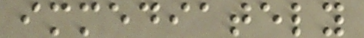immediately
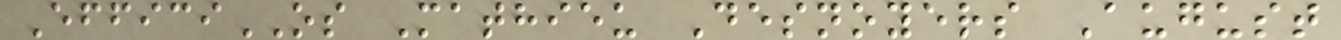EfficiOS Mathieu Desnoyers August
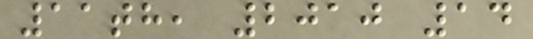11th, 2010 14
